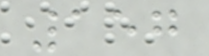157
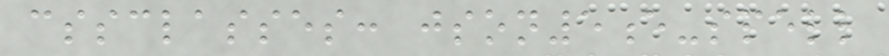cssclasses: json5e-spell
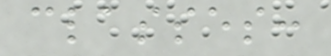classes:
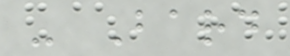- Bard
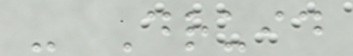- Druid
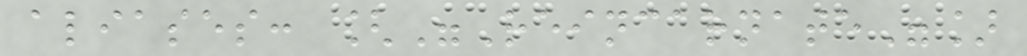aliases: ["Reincarnate"]
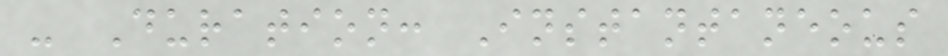- Duration: Instantaneous
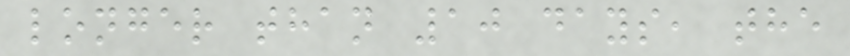longer than 10 days, the
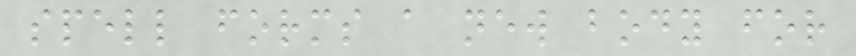spell forms a new body for
